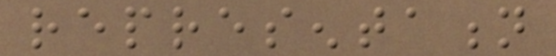representation
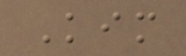Kim
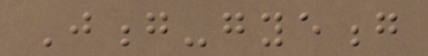Jong-gyeong
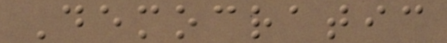Democratic
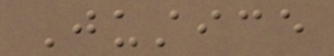Justice
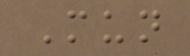Mun
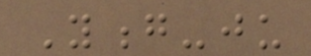Yong-ju
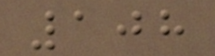108
